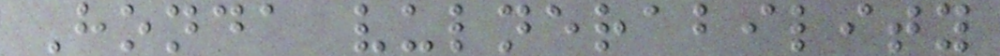Honda vulnerability
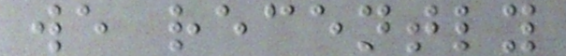we recently
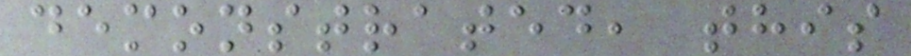demonstrated, this
